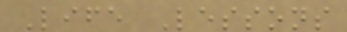Life Lessons
